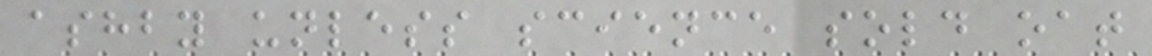ashby unless science sold oat
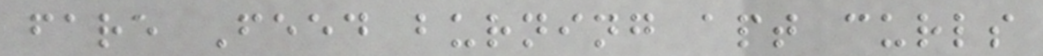fare Feed burning apt curls
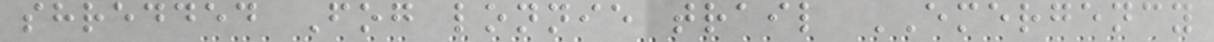shredded Fog lonnie trail EMERGENCY
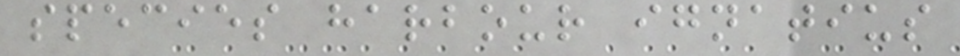species harbour ignatius
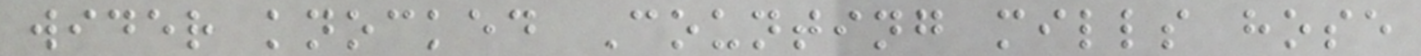wider knocked Counting mills hose
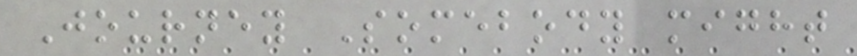Journey Somebody might
